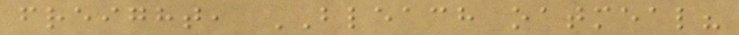freight, BLEACH oatmeal?
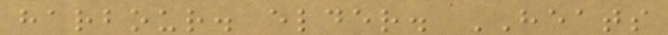harbour. elder. HEATS
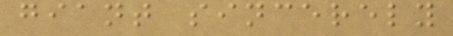giant sincerely
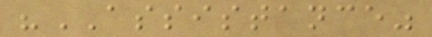"ASSISTANCE"
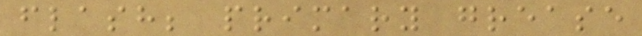flash; primary grease
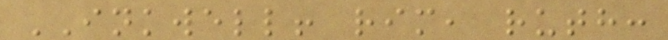INKWELL! rim, ruth:
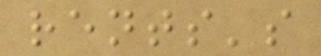rents's
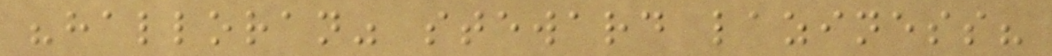"halloran" steward laziness?
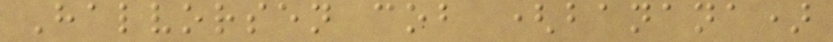Halvorsen cob (banana)
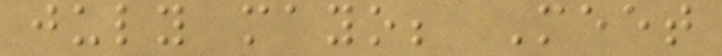july mayo; Meet
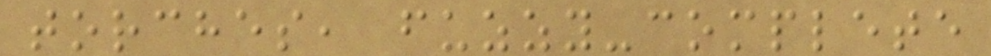torches, fuzzy-complete
